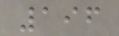196
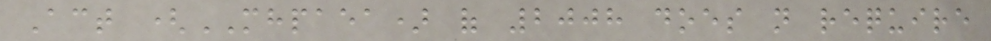Act (MHPAEA) of 2008 does not require
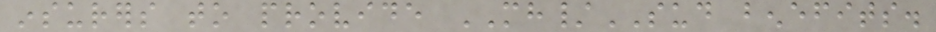insurers to provide MH/SUD benefits.
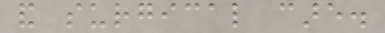and surgical care.
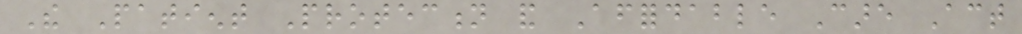The Patient Protection and Affordable Care Act
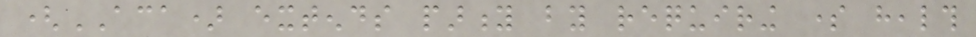(ACA) extends parity by requiring some health
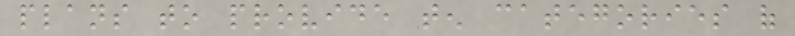plans to provide ten categories of
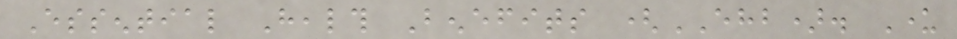Essential Health Benefits (EHB). Under
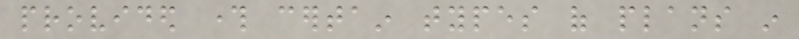provided through certain types of plans in
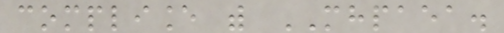compliance with MHPAEA.
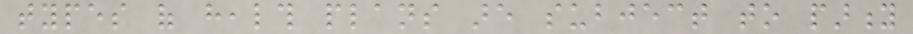types of health plans are subject to parity
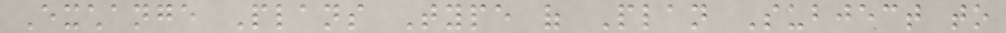Exchange Plans Type of Plan Subject to
